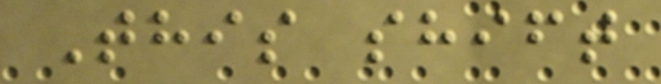This shift
